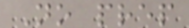No prep
